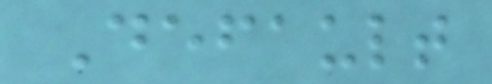Default
